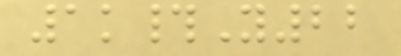1k#Y22
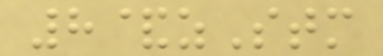8&zStm
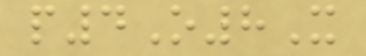p4O8X
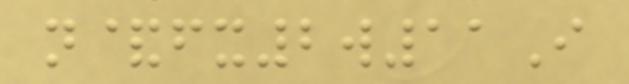n&fx2w11I
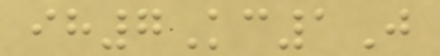ih7Kc1J
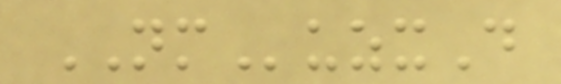NMuzxD
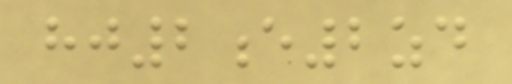hj2e2zd
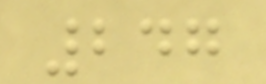247
